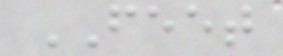FEET
